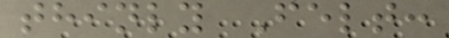thinly Felt:
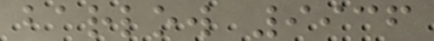barlow 9936
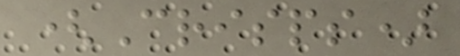(Crisps)
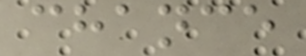chance
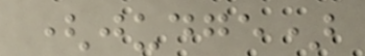(judge)
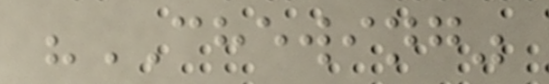"CHEWING"
